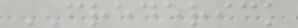FREDERICK
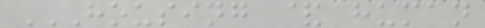HOUSING & HUMAN
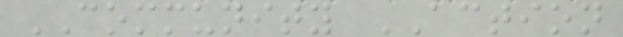COMMUNITY ACTION
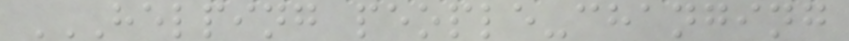HELPING PEOPLE-CHANGING
